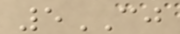5CJ
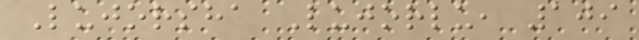Lujorsha Lujorlu, 109
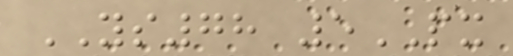YS78 5PX
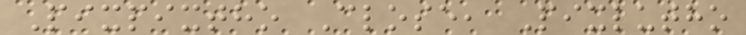Pixpixtho Close, Pixlutho
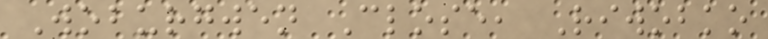Woburgwen Close, Riwobko
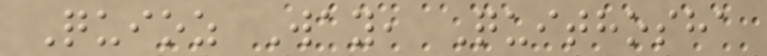Quioz Way, Quithosha
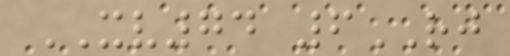XV74 6RJ
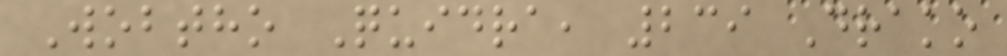Wobtho Quidra, 239 Drako
